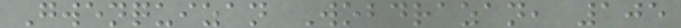Gwenquizan Wobdrazan, 105
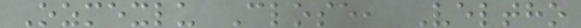Ozmexlu Close, Veltho
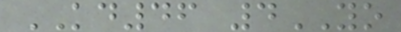KD46 4YO
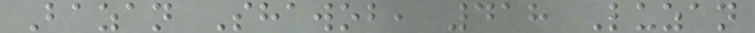Bazan Shawob, 418 Luzan
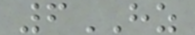6HZ
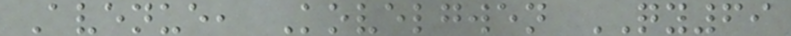Avenue, Kovelgwen QY69
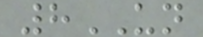8UN
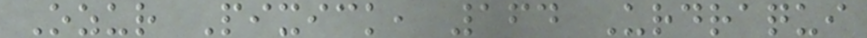Ozur Pixick, 164 Urdraqui
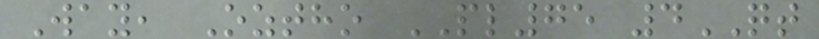Way, Oztho PL75 4QT
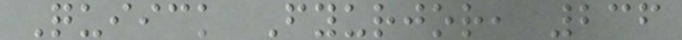Quiick Fyurjor, 236
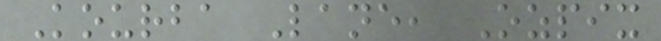Kourba Lane, Ozpix
